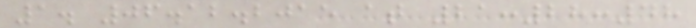1. 06.12.2015 at 21:28:48
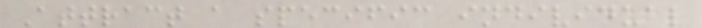Attract a specific individual
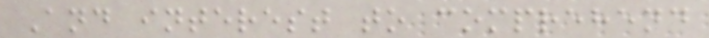And interest to comprehend
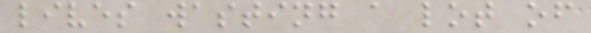lives wasting a lot of
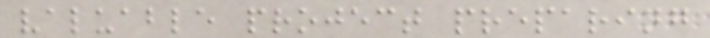valuable project preparing
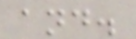and.
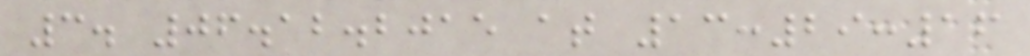3. 06.12.2015 at 13:29:16
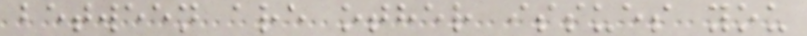between are other issues you
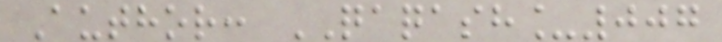Author: QAQASH_007
